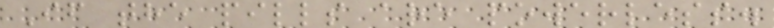If the pills are powerless.
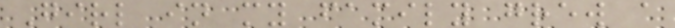Girl in my family grew a
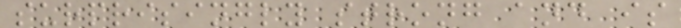surprisingly strong and is
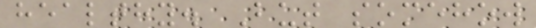healthy. But somehow
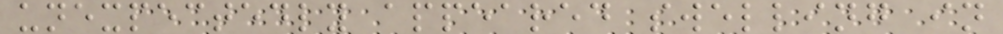unexpectedly appeared swelling in
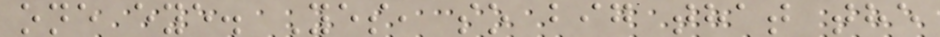one eye. Yes, so big that the
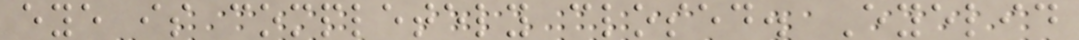eye is completely closed. Eyelid
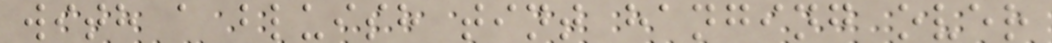with a bluish tint hanging over
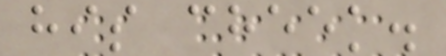his cheek.
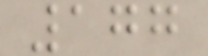177
